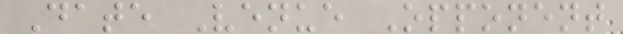Date Venue Opponent
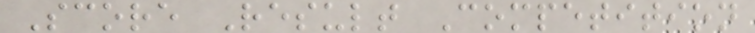Score Result Competition
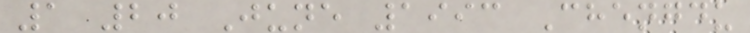1 20 June 1993 Chengdu
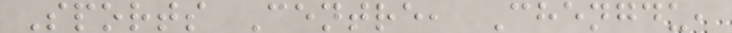Sports Centre, Chengdu,
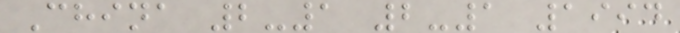China 2-1 2-1 1994
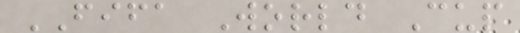FIFA World Cup
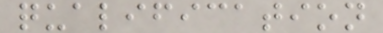qualification
